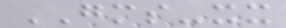GMS-xx
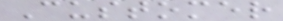Customer
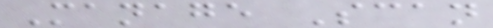Manage Scan
